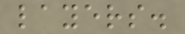layers.
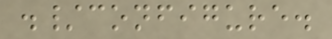./configure.
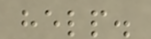help.
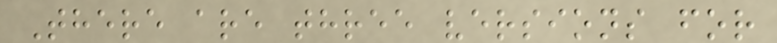There are three versions for
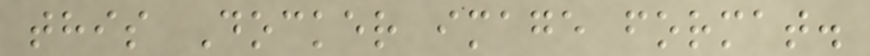this Docker image format.
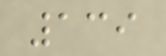139
